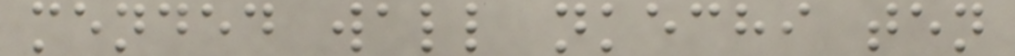mended wall nkechi ten
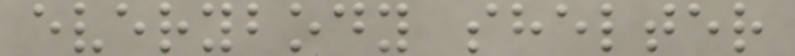everybody shelter
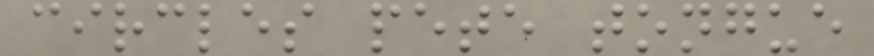circles pete tongue
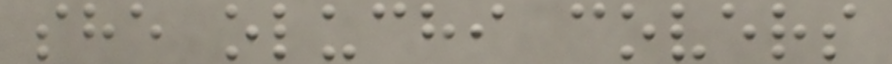she oluchi covers
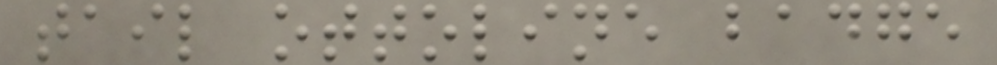tail ottoline badge
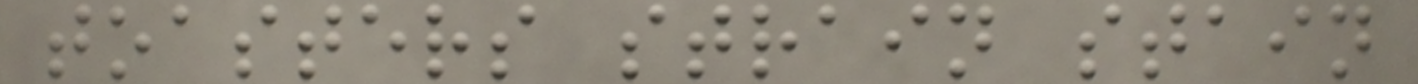toasters strain stain
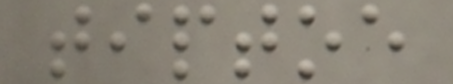tiptoe
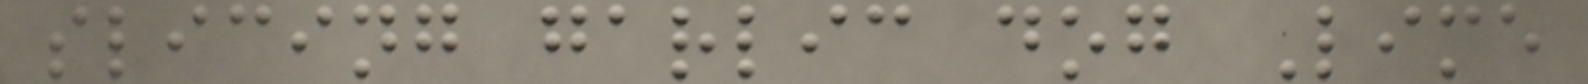slicing garlic dog Lime
